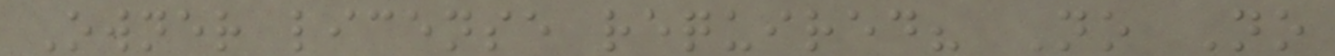Owner license required? No No
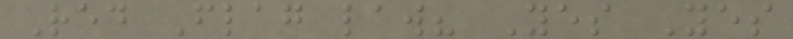Red Flag law? Yes Yes
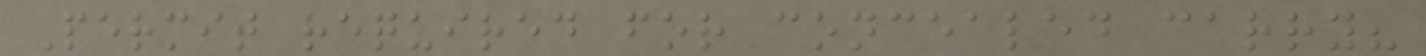Permit required for concealed carry?
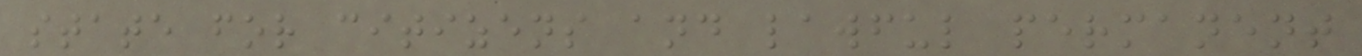state for citizens and lawful permanent
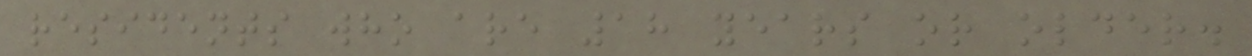residents who are 18 years or older.
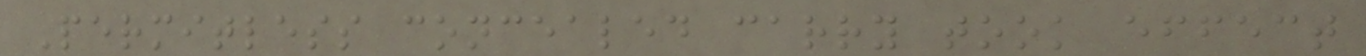Permitless concealed carry took effect
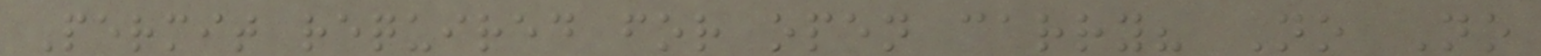Permit required for open carry? No No
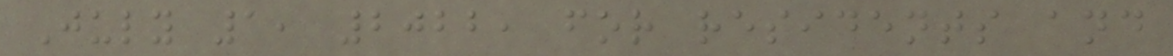July 1, 2022, for residents and
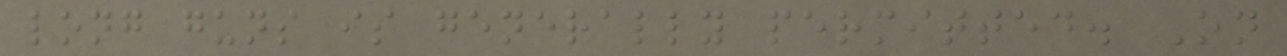long guns is generally permitted. On
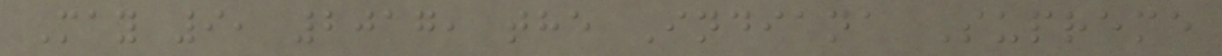May 9, 2017, the Indiana Supreme
